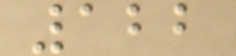122
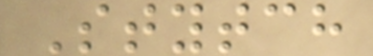Stytch
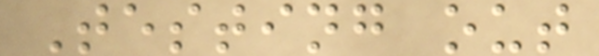Testing out
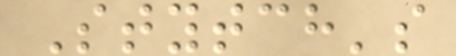Stytch's
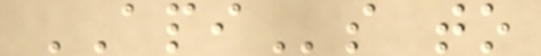APIs to
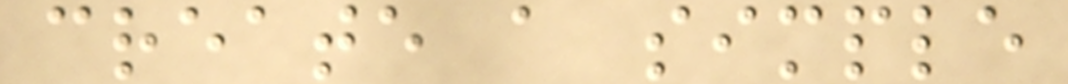create a simple
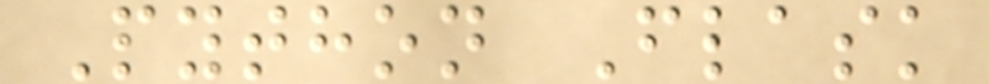Python Flask
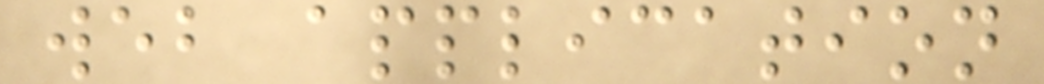web application
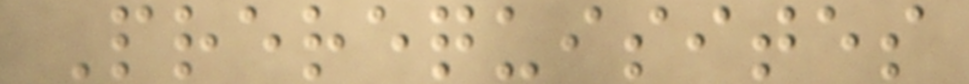Prerequisites
